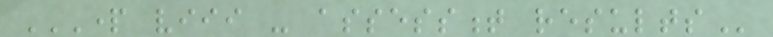PART VIII - ASSESSMENT RESULTS
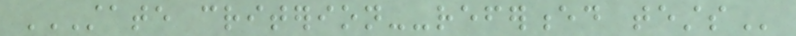STATE CRITERION--REFERENCED TESTS
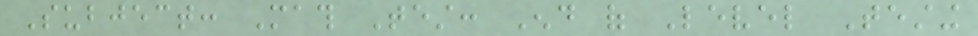Subject: Math Test: End of Level Testing
